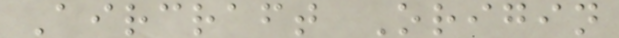Aircraft Origin
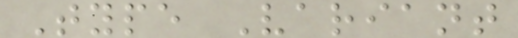Type Variant
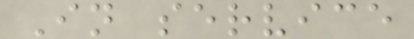In service
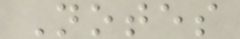Notes
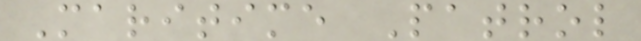Maritime Patrol
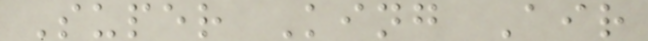Super King Air
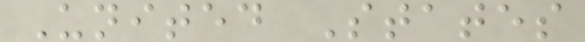United States
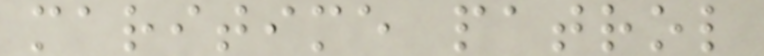maritime patrol
